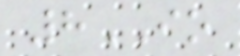8IO
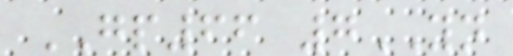GP66 7YN
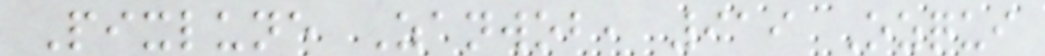Pixlune Zanwob, 919 Ozqui
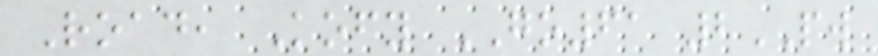Road, Kofy GO61 2PW
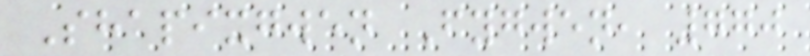Shapixgwen Fygwen, 770
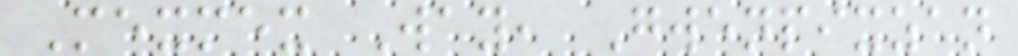Mexmex Way, Gwenpixzan
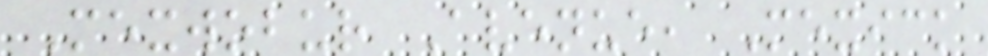Mexwobur Avenue, Mexick
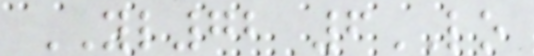YL72 6LO
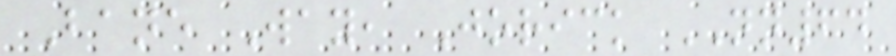Bane Way, Jorick NN64
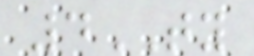4TY
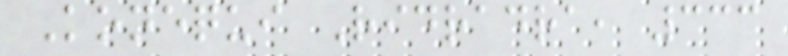Konequi Ridradra, 333
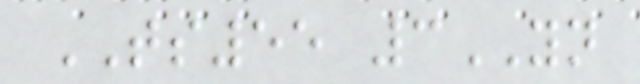TS55 3YN
